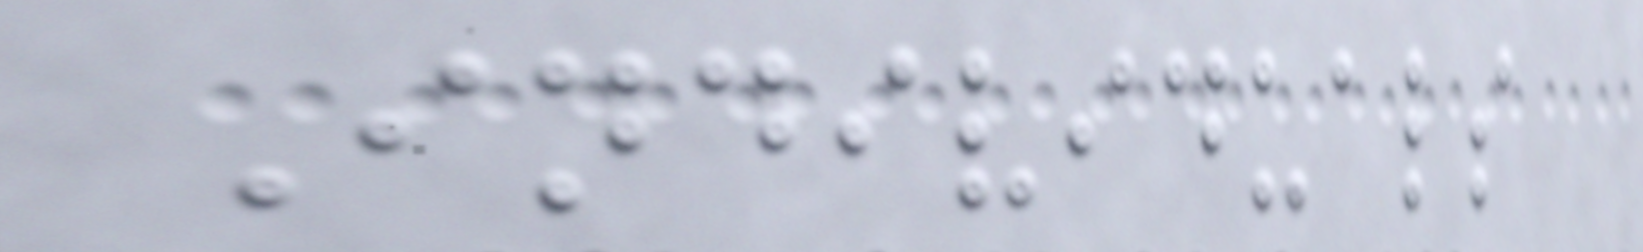Individuals
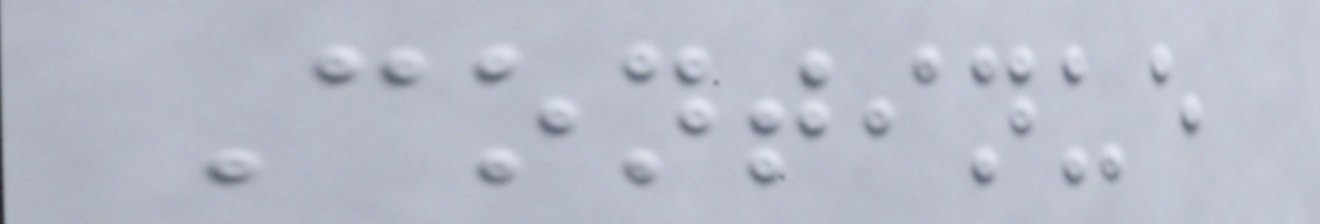Continue
